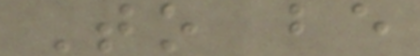To be
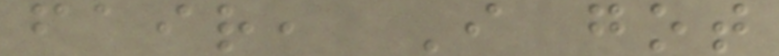fair, I got
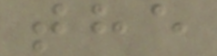the
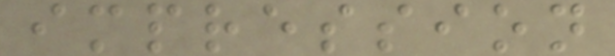impression
